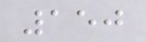150
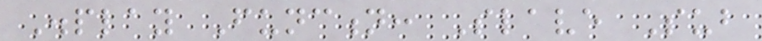Display Function: Slave Sub
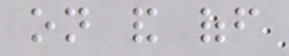on and off
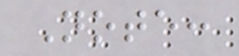Note:
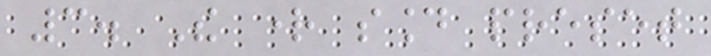3. The right sound preset
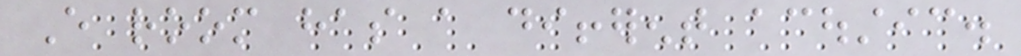Every room has a different acoustic.
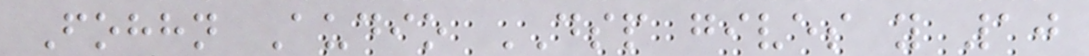Fohhn Audio DSP gives you 10
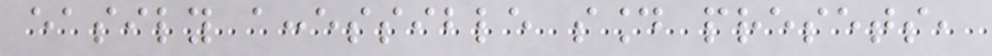easily accessible sound presets,
